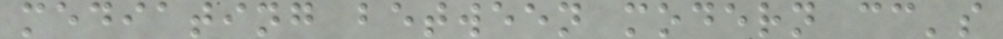mediating between modern cc's
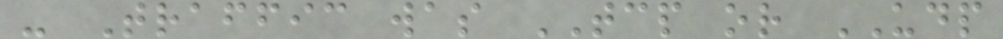- Traffic was TCP or UDP
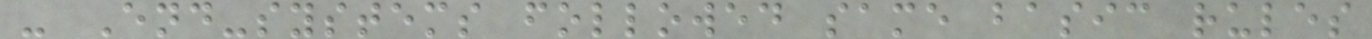- End-systems followed same basic rules
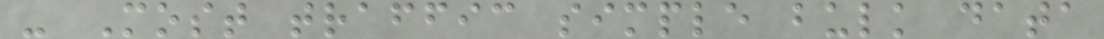- Most traffic simple bulk data
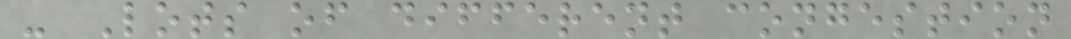- Lots of different congestion
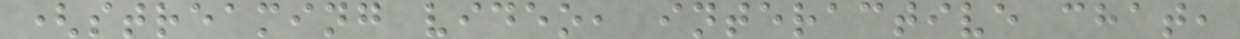(streaming video, interactive chat,
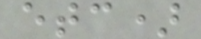etc)
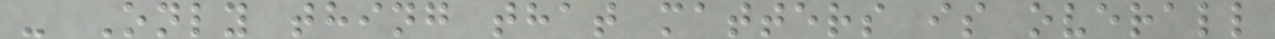- Only thing that matters is overall
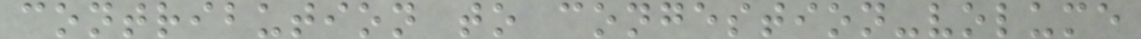contribution to congestion-volume
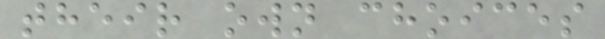their own choices
